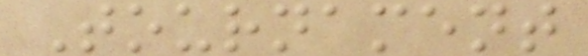Tournament
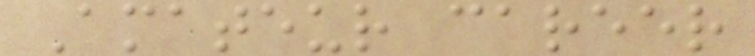Amateur career
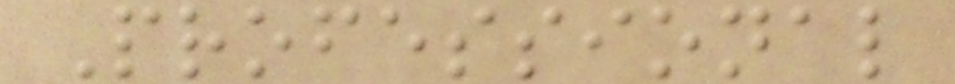Professional
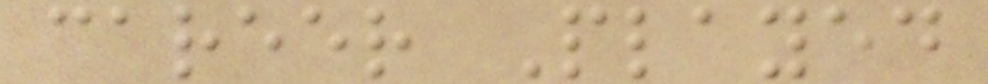career Played
